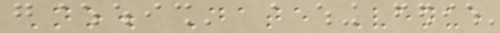No. Date Venue
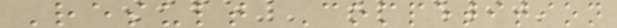Result Competition
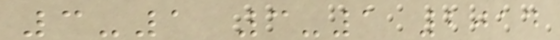3-1 3-1 2014
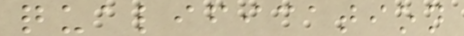qualification
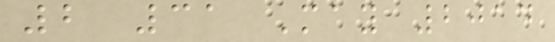2 31 May 2014
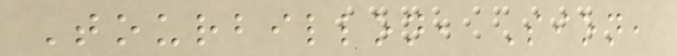Tourbillon, Sion,
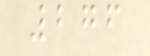276
